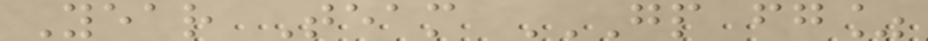Year Team GP FG%
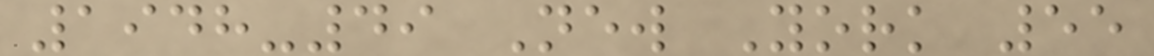1948-49 New York 55
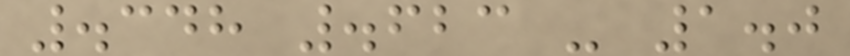.348 .623 - 1.0
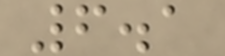6.1
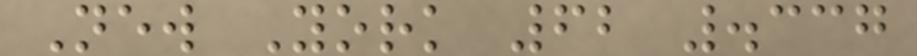New York 62 .337
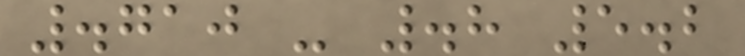.710 - .8 5.2
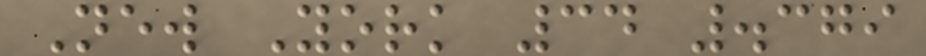New York 34 .379
